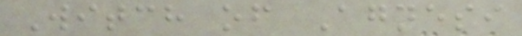Witch of Agnesi
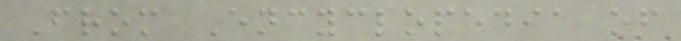From Encyclopedia of
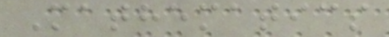Mathematics
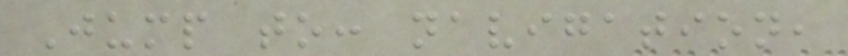Jump to: navigation,
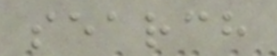search
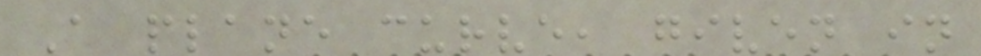A plane curve, given in
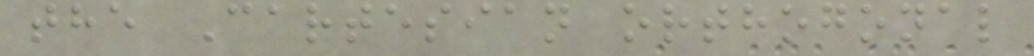the Cartesian orthogonal
